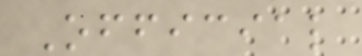Official
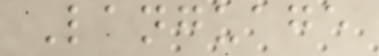Language
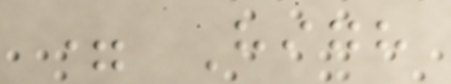= High
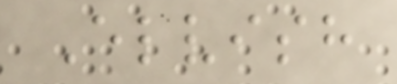Elvish
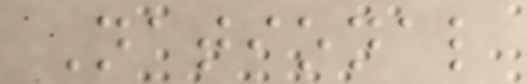National
